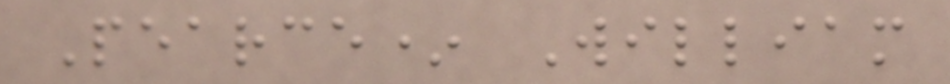Pearce* William
